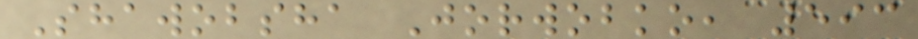Shawobsha Jorwobko, 593
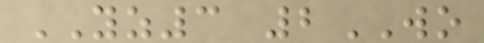YZ3 2WO
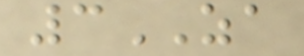3ZA
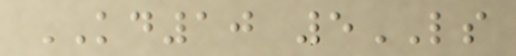KD10 5LS
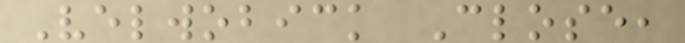Velwobick Close,
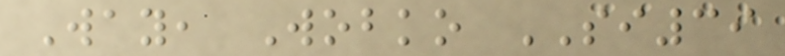Way, Wobko SI39
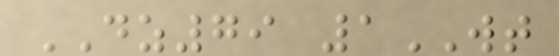DZ79 1WT
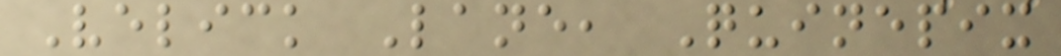Velick Lane, Quinepix
